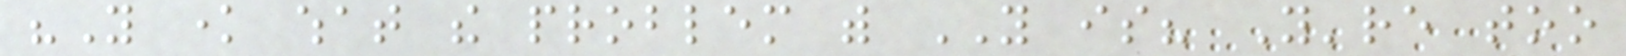"You know what the problem with YOU is? You're too
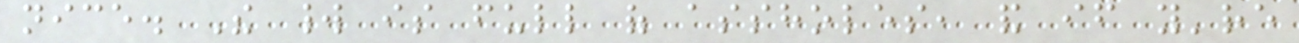nice. The world is full of assholes, and if you're
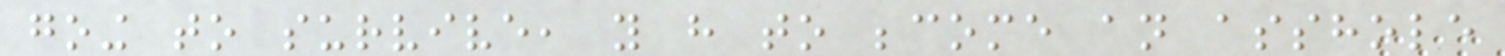going to survive, you have to become an asshole
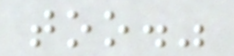too."
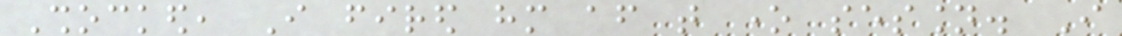Shocked, I fired him after that one session. I
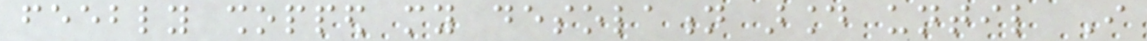feebly shopped my desolation around until I
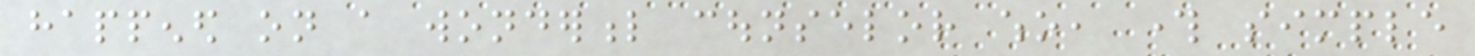happened on a wonderful counselor who, through simple
